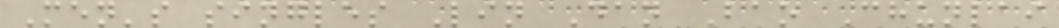Men's singles Lin Dan Bao Chunlai
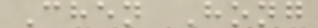Chen Hong
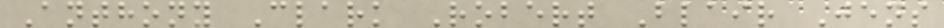Anthony Clark Robert Blair Jens
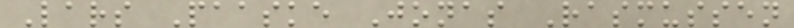Lars Paaske Jonas Rasmussen
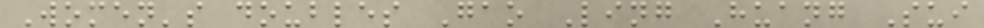Women's doubles Gao Ling Huang Sui
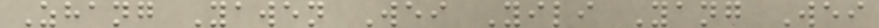Zhang Yawen Wei Yili Yang Wei
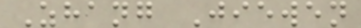Zhang Jiewen
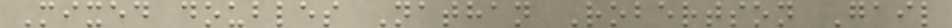Mixed doubles Nathan Robertson Gail
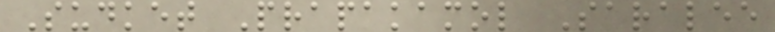Sudket Prapakamol Saralee
